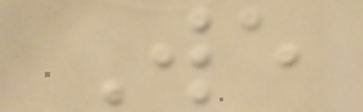We
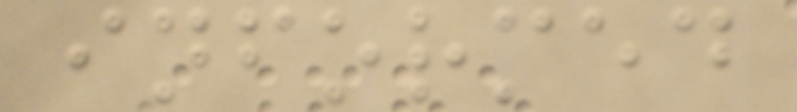informed
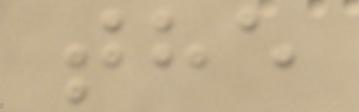the
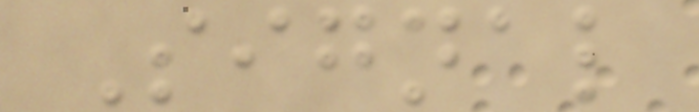Signal
